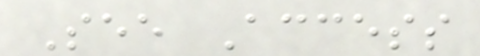See Access
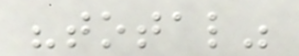"total"
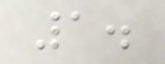1.
